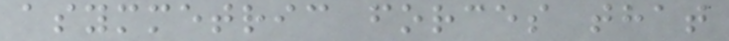asymmetric forces that
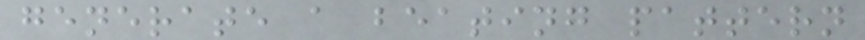generate a beating pattern
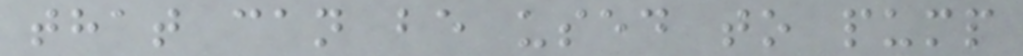that can be used to pump
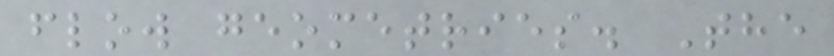flow geometries. The
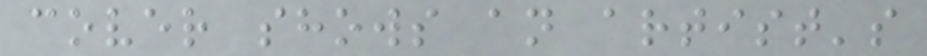cover shows an artist's
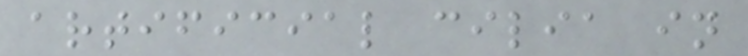artificial cilia in
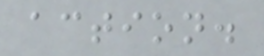action.
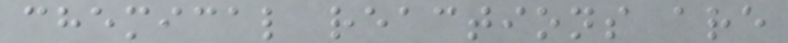chemical reactions are
